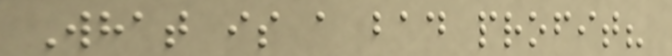What is a bad profit?
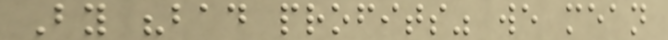By "bad profits" we mean
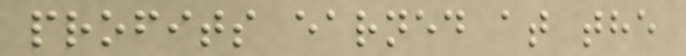profits earned at the
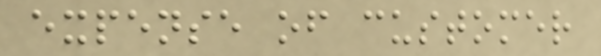expense of customer
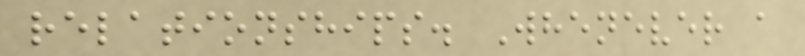relationships. Whenever a
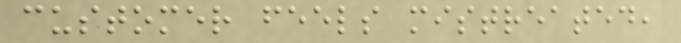customer feels mistreated,
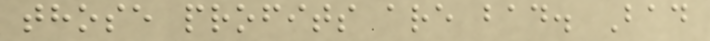those profits are bad. Bad
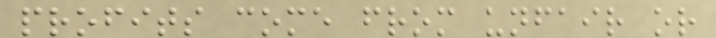profits come from unfair or
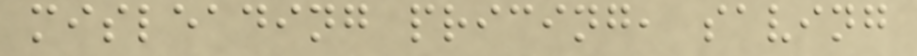misleading pricing, saving
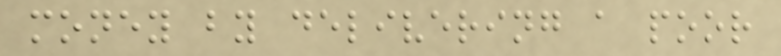money by delivering a poor
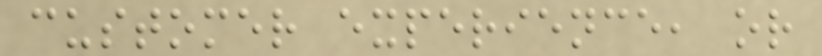customer experience, or
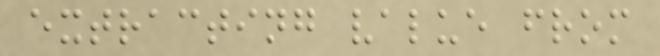extracting value from
